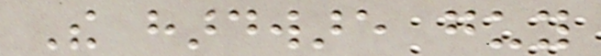The hardware guy
